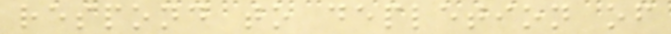respond to depletion of
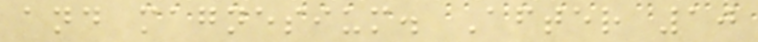and magnesium. After 10
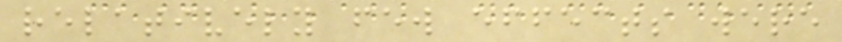relatively few effects were
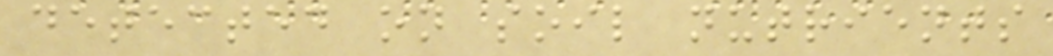detected on soil nutrients
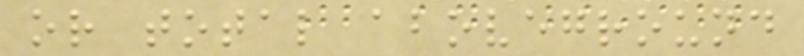or total aboveground
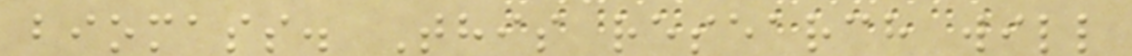biomass. This research will
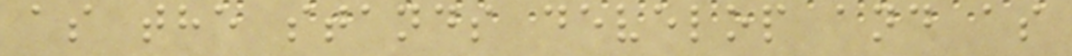as the stands develop and as
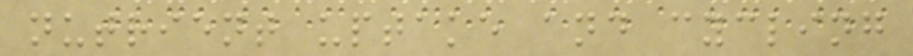nutrient uptake and cycling
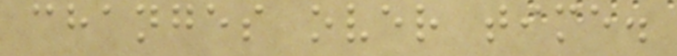changes over time.
